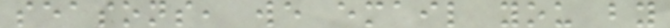seasons, we email you by
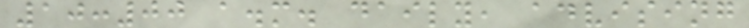10:00 a.m. daily, advising
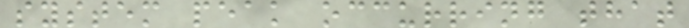system peak occurring that
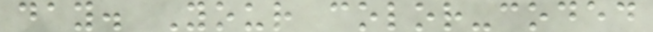day. Your color-coded
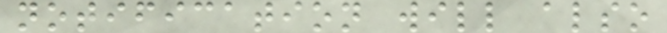notification will also
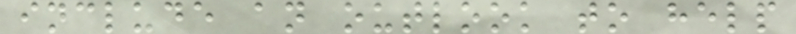include an outlook to help
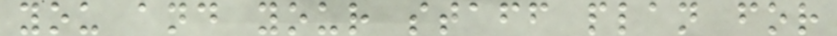you and your staff plan for
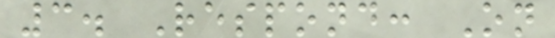3. Respond: On
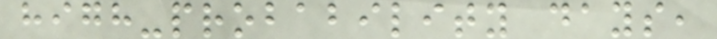high-probability days,
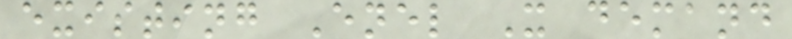existing Enel X demand
